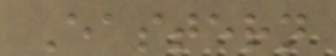Eastern
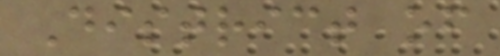District of
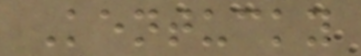Kentucky
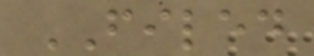FILED
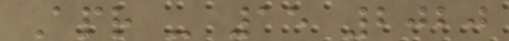Apr - 15 2020
